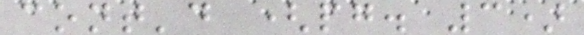cont'd (pg. 3)
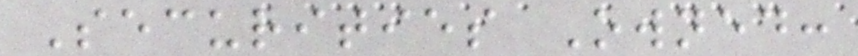Securities Owned:
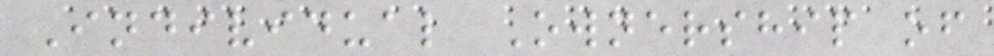Individual Ownership of
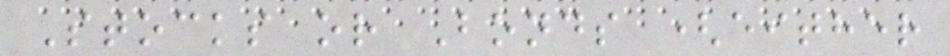Stocks or Bonds (either
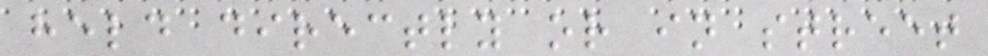held directly or in street
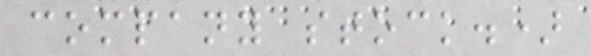company stock.)
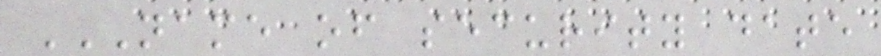NAME OF SECURITY DATE
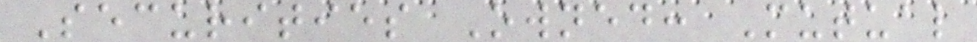Securities Owned: Mutual
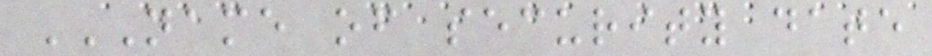NAME OF SECURITY DATE
